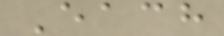Each
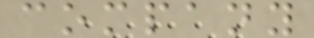company
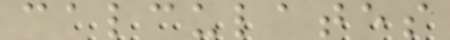calculates
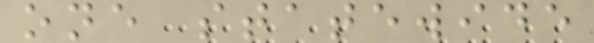one statewide
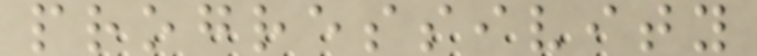progressivity
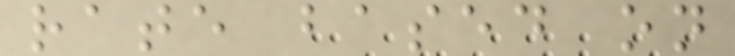rate based on
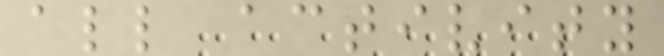all activity
